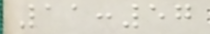11:57
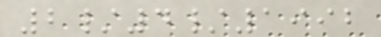2/4/1992
